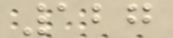127
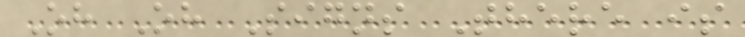Oh Oh Signs There is
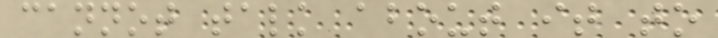cannot talk about it to
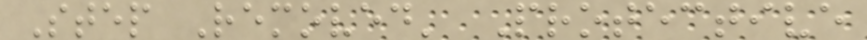Step Removed' Protective
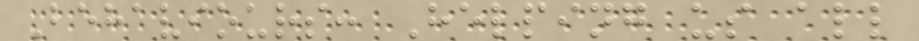Behaviours: Helping us all
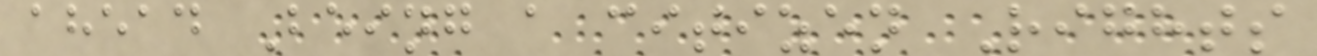ahead Being a citizen Rights
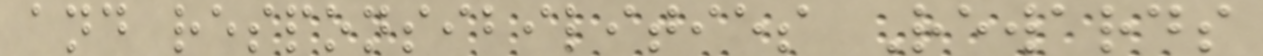and responsibilities Rewards
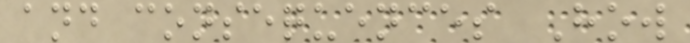and consequences How
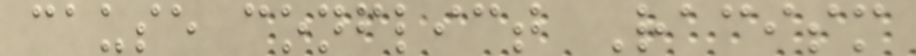cause conflict Racism
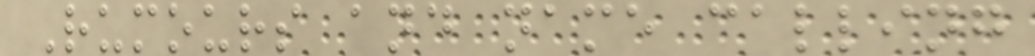Rumours and name calling
